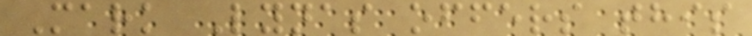Mark Lynas offers this
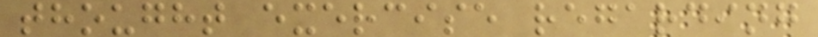thought exercise regarding
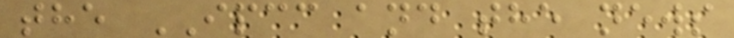the IPCC and the news
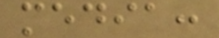media:
